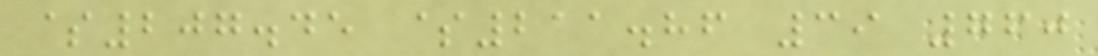$207.45 $211.86 39 760
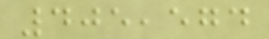405,574
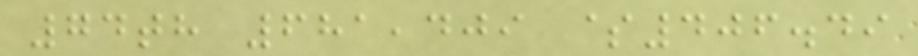74th 681,409 $406.49
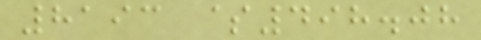8193 $498.08
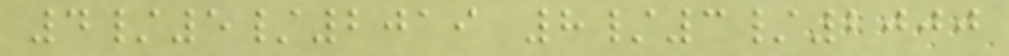4/5/2019 8/3/2000
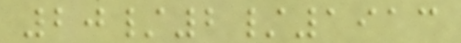20/2/1913
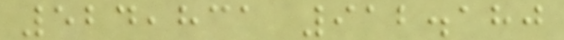524,831 912.180
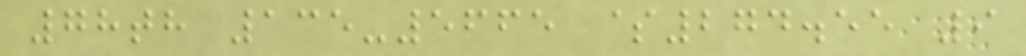78th 135-5665 $274.55 9
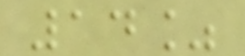14%
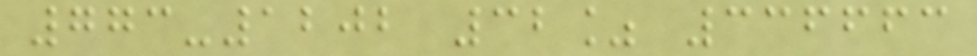773-1202 32% 336663
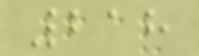218
